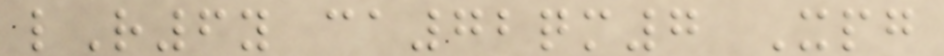lR6y ca72qm7 Xpg
